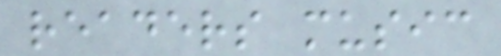readers music
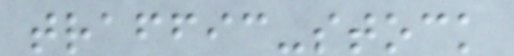traffic-stock
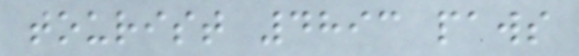tourist 4893 paws
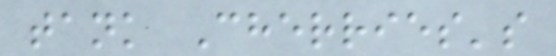tank Cherries's
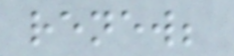renew;
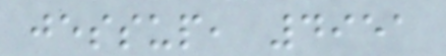jessup, 4951
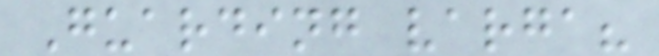Guarding varga?
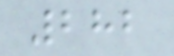282
